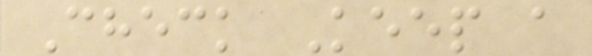Check Keep a
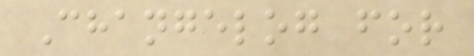Changelog for
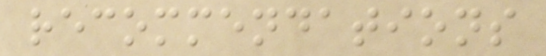recommendations
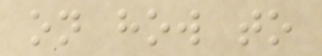on how to
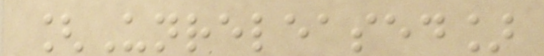[Unreleased]
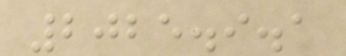2025.9.1
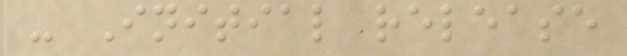- Initial release
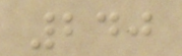240
